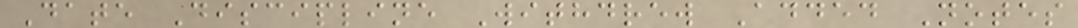Date Discipline Withdrew Added Notes
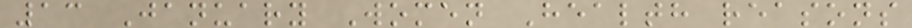13 January Women Health reasons
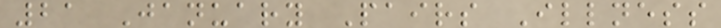21 January Pairs Illness
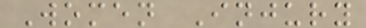Women Injury
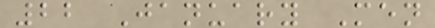22 January Men
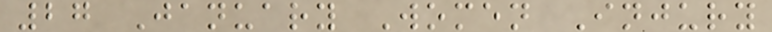27 January Women Injury
